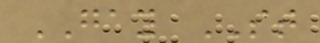GAY ST
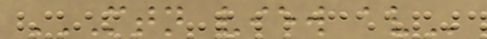MTN VIEW AV
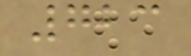723
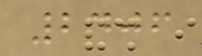2406
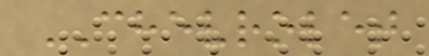CHEVROLET
